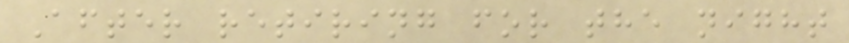After retiring for the night
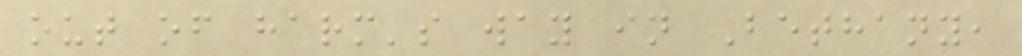out of harm's way in Bethany,
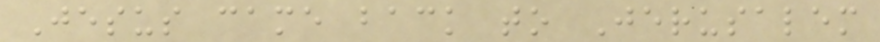Jesus came back to Jerusalem
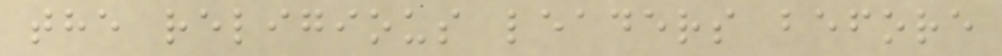the religious leaders before
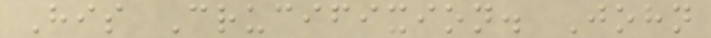His Crucifixion. John
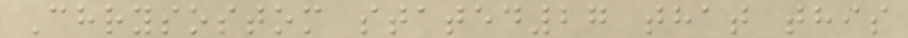Chrysostom stated27 that this
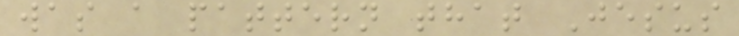was a pattern that Jesus
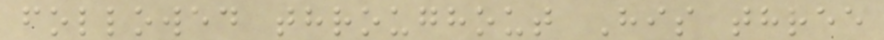followed throughout His three
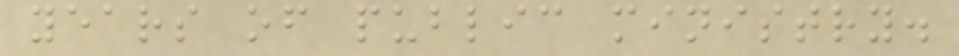years of public ministry.
